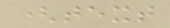(text
